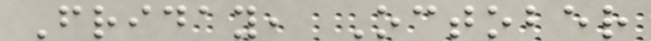Friday, October
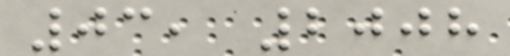03, 2008
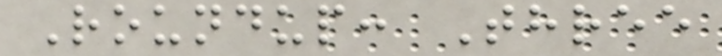Roundup: Three
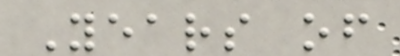Years of
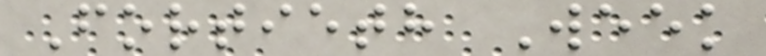Fortieth Week
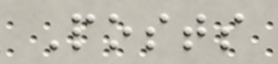Posts
